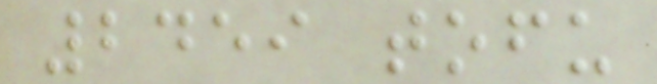2459 tofu
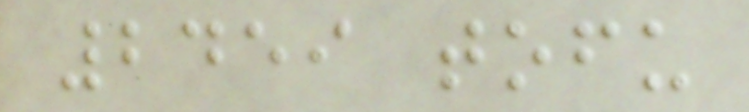2459 tofu
